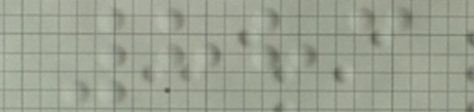883
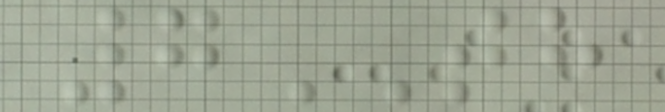7TH
